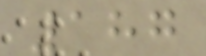187
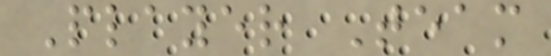Player Team
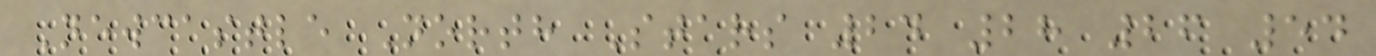Newcastle North Stars 24 28 26 54
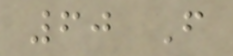60 F
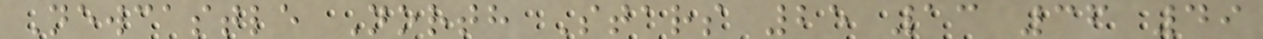Newcastle North Stars 25 13 36 49
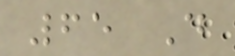65 D
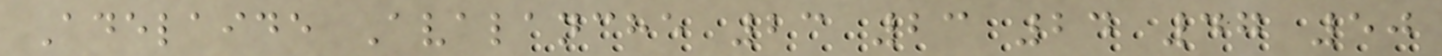Adelaide Avalanche 23 23 24 47 50
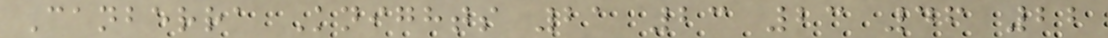Canberra Knights 21 23 23 46 22
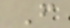F
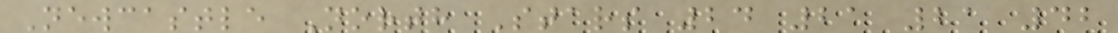Newcastle North Stars 24 21 21 42
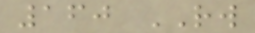160 RW
